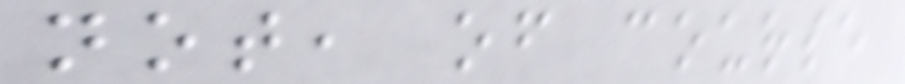not, of course
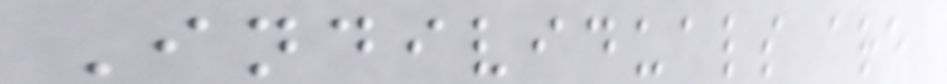Individuals are
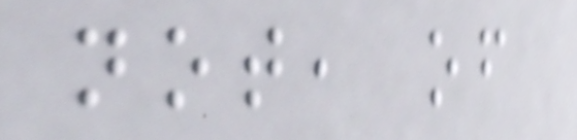not, of
